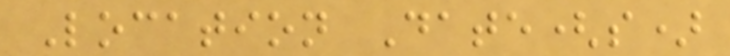Location Date(s)
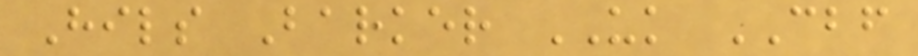Hils Barker UK CBF
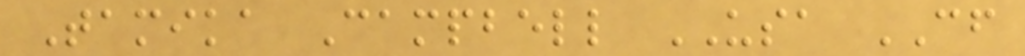Tamika Campbell USA CF
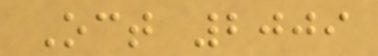Oct 2009
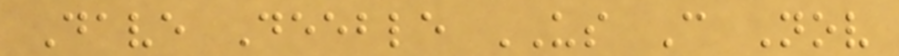Dave Deeble US C Nov
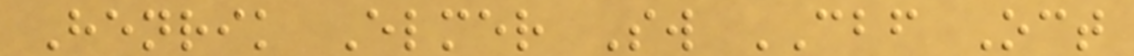Henrik Elmer Sw CBF Oct
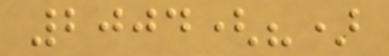2004(?)
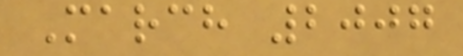March 2007
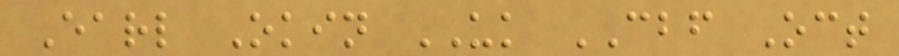Earl Okin UK CBF Oct
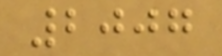2007
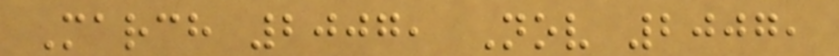March 2007, Nov 2007,
